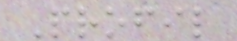Profil
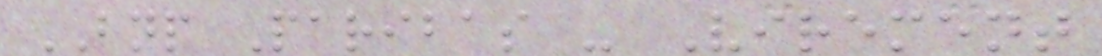BNP Paribas - Virement
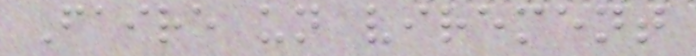Faire un virement
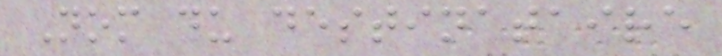Nom du destinataire
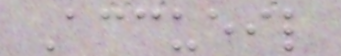Accueil
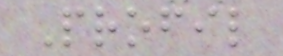Profil
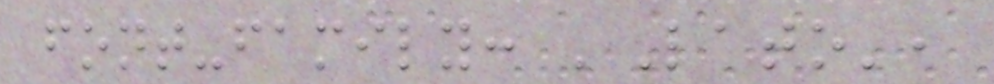font-family: 'Lato',
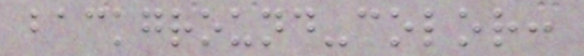background-color:
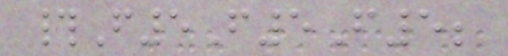#F5F5F5;
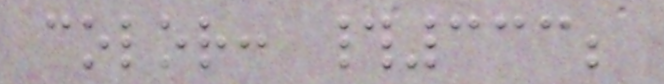color: #333;
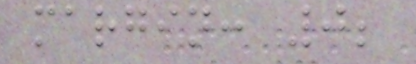margin: 0;
